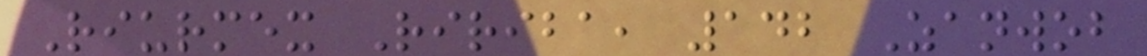Riurmex Ririba, 142 Zanwob
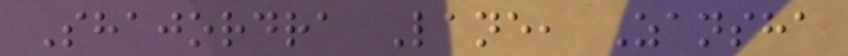Shajordra Lane, Zansha
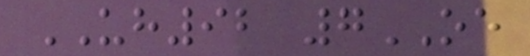UH92 7OE
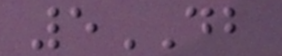5DB
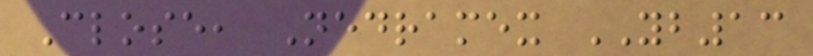Close, Nedramex YB13
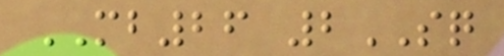MB26 2SQ
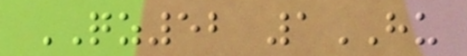QZ52 1HU
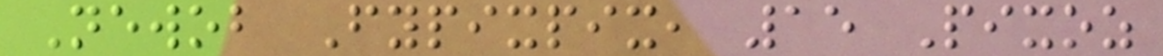Newob Fypixpix, 15 Pixoz
